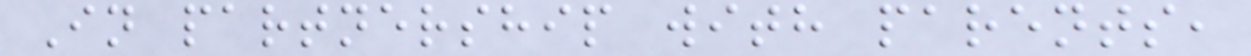In partnership with parents,
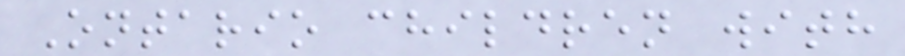Ontario children with
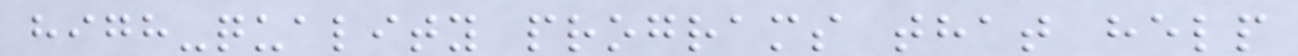high-quality programs that help
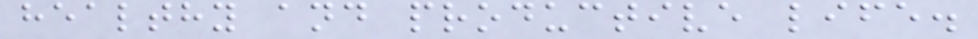healthy and productive life.
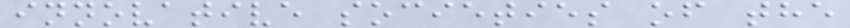innovative societies of the
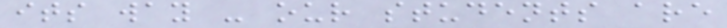its way - our students are
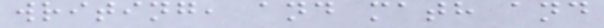writing, and math and
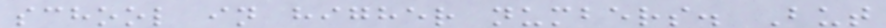school in higher numbers. But
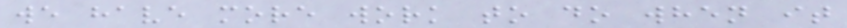we have more work to do when it
